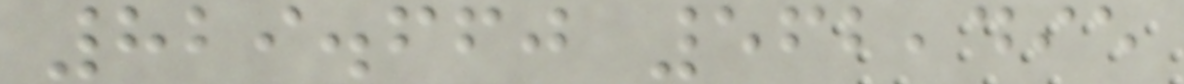829.660 562,495
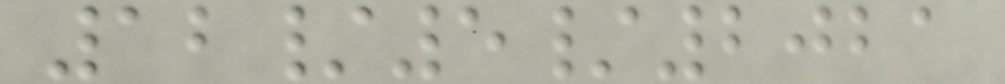12/5/2021
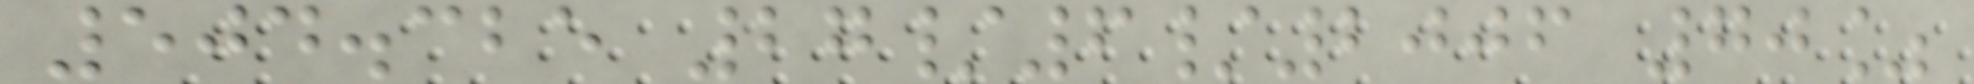504.325 27/6/2006 70%
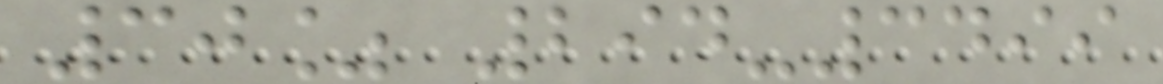30% 294-3499
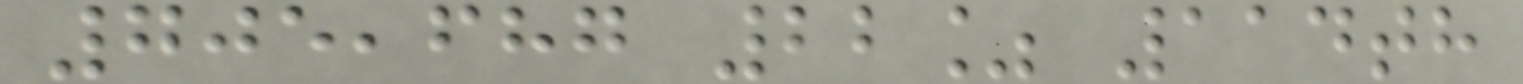705,687 22% 114th
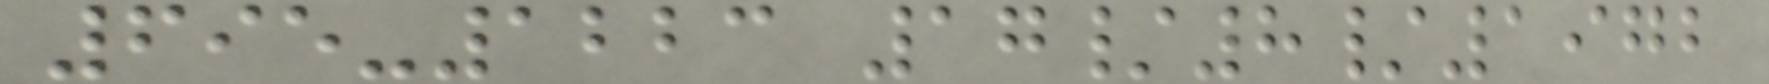695-1223 17/8/1972
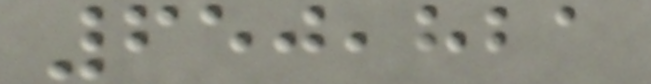650,821
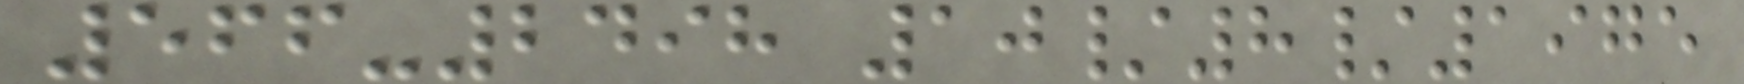566-2498 10/8/1975
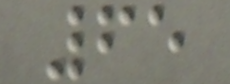65
